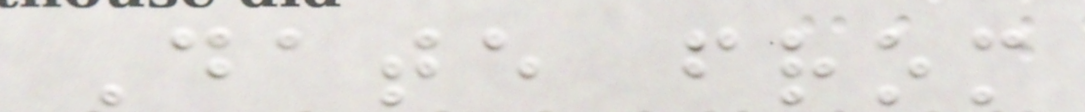Date from
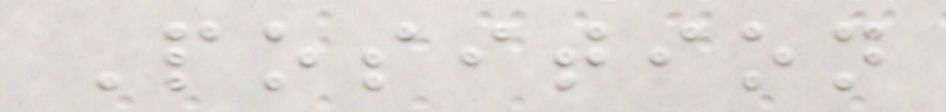Position
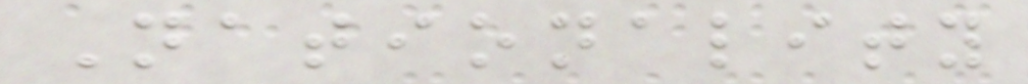Nationality
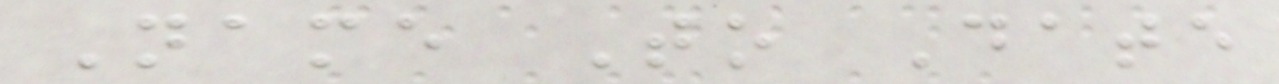Name To Date
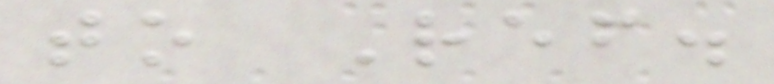to Ref.
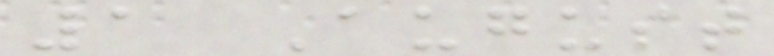1 August
